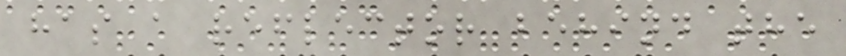has a reflector behind the
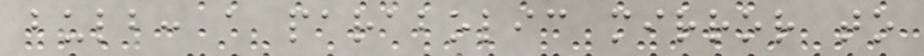bulb: a parabolic mirror to
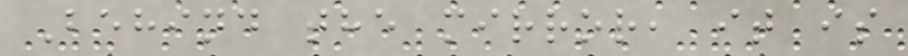Behind the mirror, it is
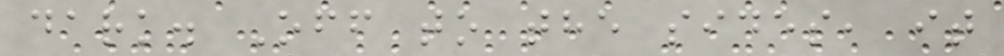dark. Off to the sides, it
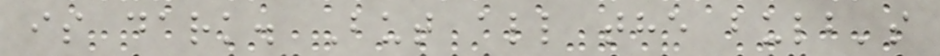is dark. But all the bulb's
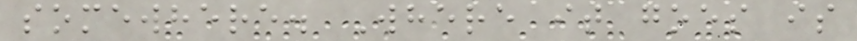somewhere. Where it goes is
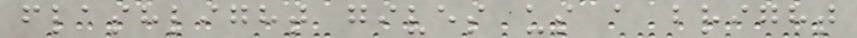flashlight gives us a bright
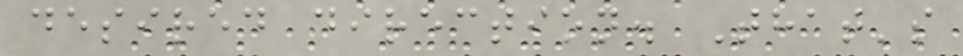desired direction. That's
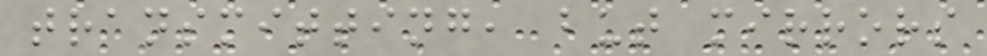transmitting, but mirrors
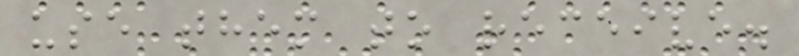use them to receive.
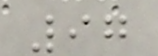97
